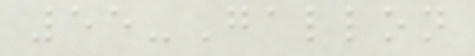55-Gallon
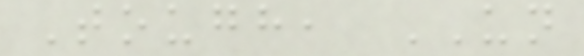Tough, UN
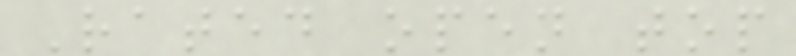Rated open top
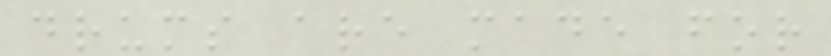drums are made for
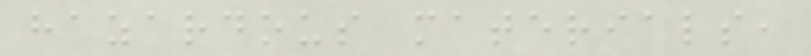hazardous materials,
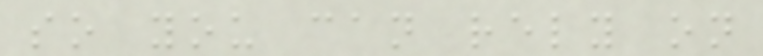so you can rely on
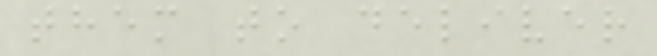them to deliver
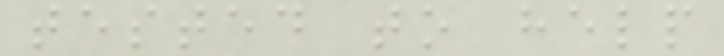tested to help
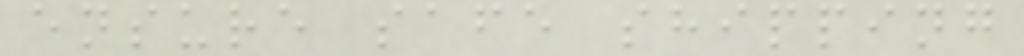ensure safe shipping
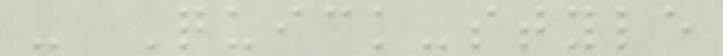- Quick-style
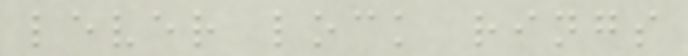lever lock rings
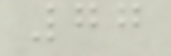77
